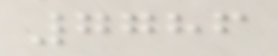7786
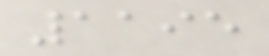1195
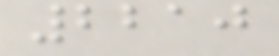2210
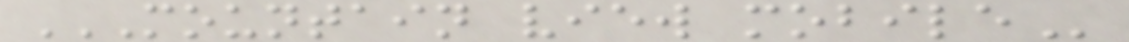MOUNTAIN VIEW MOBILE
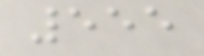555
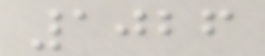1026
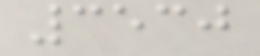3530
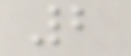2
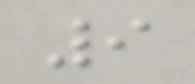9
